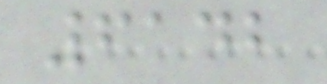6142
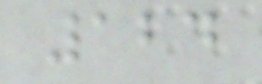124
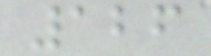126
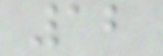12
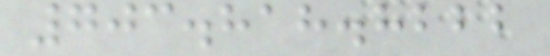703.818.8222
